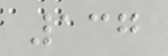137
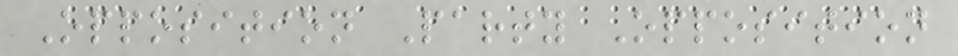Opposition Party Opposition
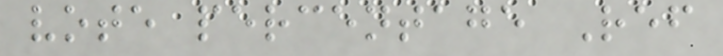vote percentage Ref
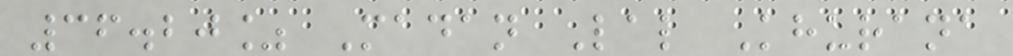36.20% Madan Lal Khurana
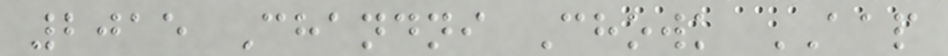2015 Chandni Chowk AAP
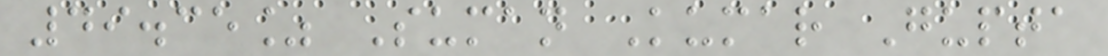49.35% Suman Kumar Gupta
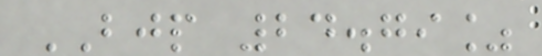BJP 24.79%
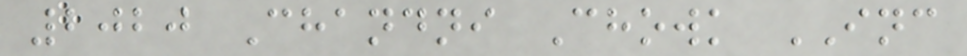2020 Chandni Chowk INC
